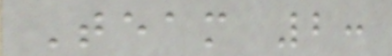Team 2:
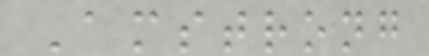Amstrong
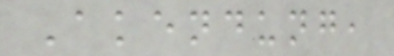Akendung,
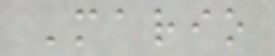Mario
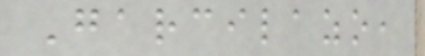Garcilazo,
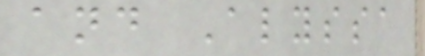and Alyssa
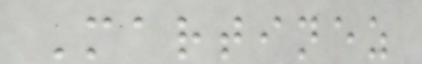Martinez
